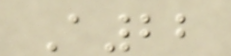A22
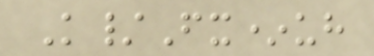K/Fx*uh
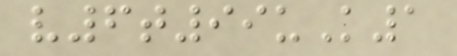v6t99uK1
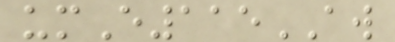umE115AW
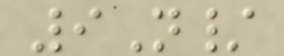9N/
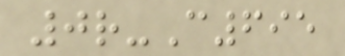0r-C695
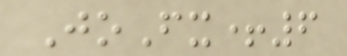JoFx+6
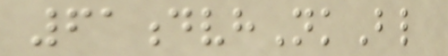61dvhNkBl
